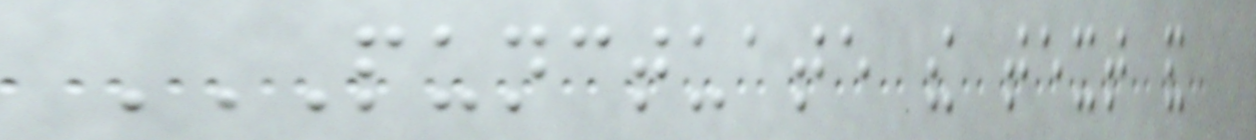PUNCTUATE THE TEXT AND
